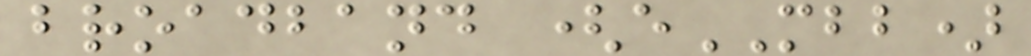broadband (eMBB)
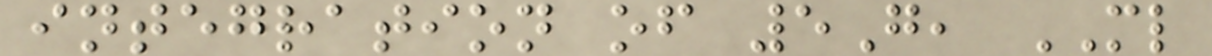integration of 5G, ML
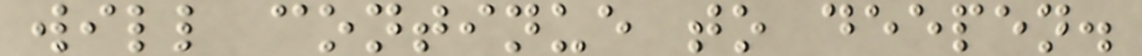will continue to deepen.
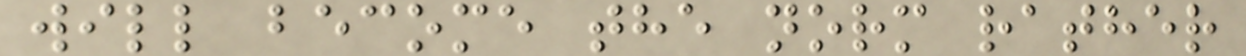will become the norm rather
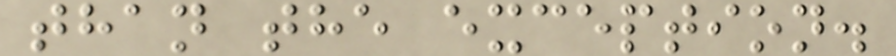than the exception.
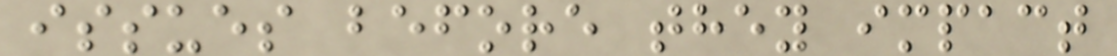issues before they impact
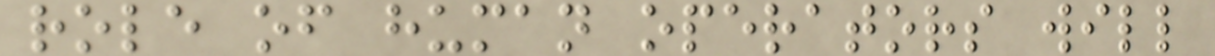role of human operators will
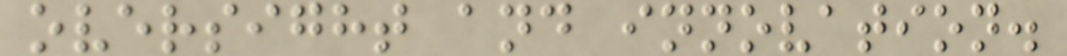oversight and innovation.
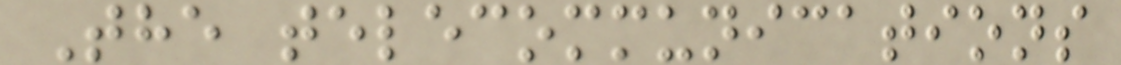The telecommunications
